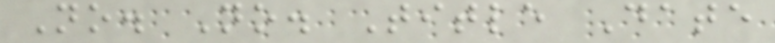No. No. Title Date
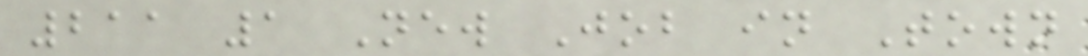211 1 New Job in Town
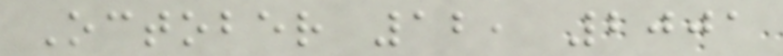October 12, 2001
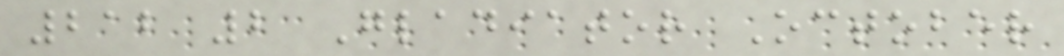212 2 Gladiator October
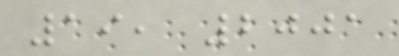19, 2001
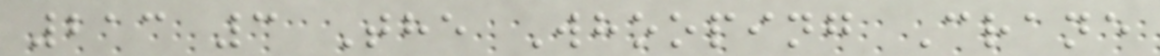213 3 The Whooping Crane
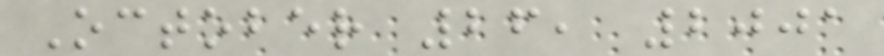October 26, 2001
